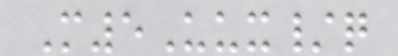M5Uux/q
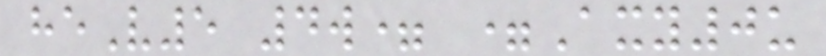heV5 4w= =Axy0u
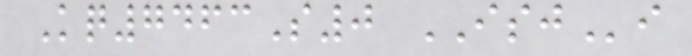Kq7463S0 ISJi
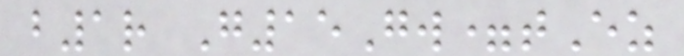b1r G15Gw=tEz
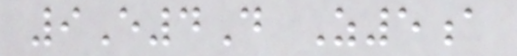9E4D Z5a
